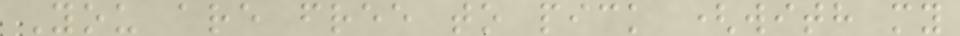You are free to pick (with my
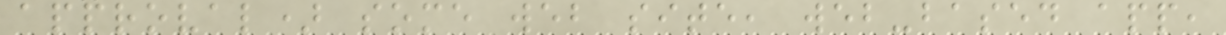approval) some web site, web-based app,
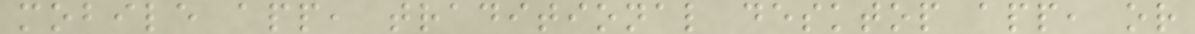mobile app, traditional desktop app, or
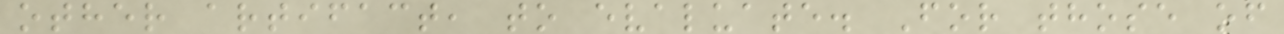other artifact, to evaluate. For those of
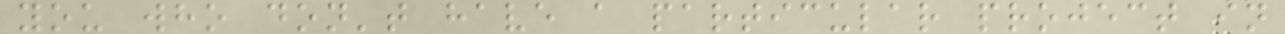you who don't have a particular project in
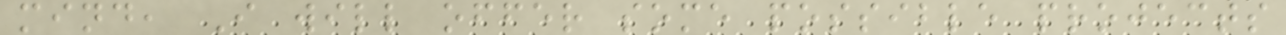mind, I will offer some possible projects
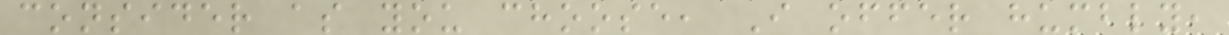consider as you choose, I offer humbly,
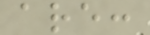are:
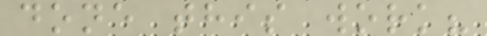done this work?
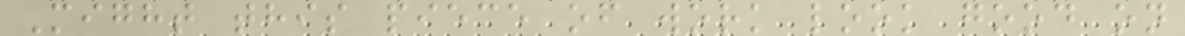Might this piece of work look good on
